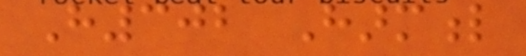H302 Harmful
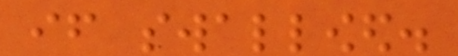if swallowed.
